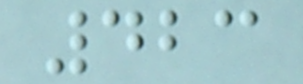423
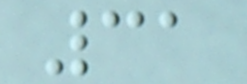31
